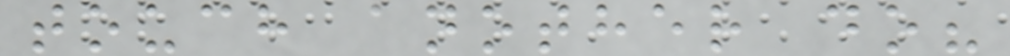touch another do?
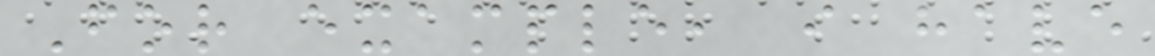For example, i have
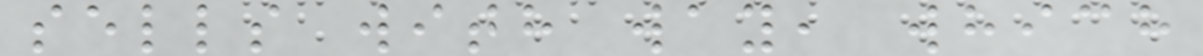sells with way, which
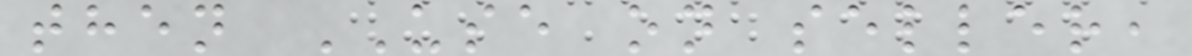then USE on seller,
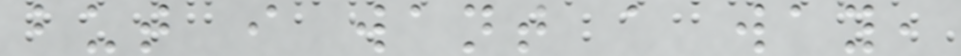but i want a way,
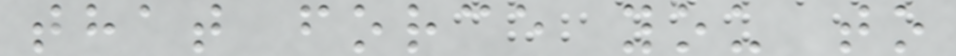that force you to
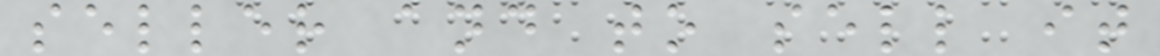seller and to sell it
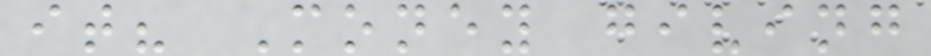it? Money giving
